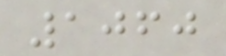1060
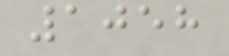1058
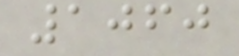1060
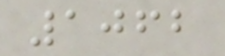1062
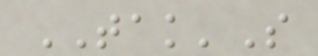TAK'S
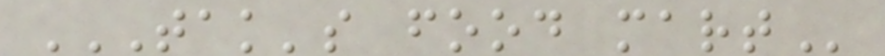TAK'S FOOD MART
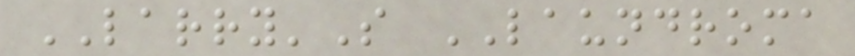LARRY'S LAUNDROMA
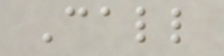Call
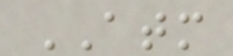ATM
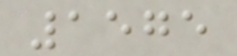1575
